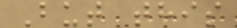But this
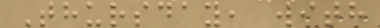Thursday, with
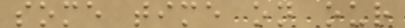some time on our
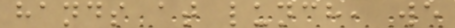hands at lunch, we
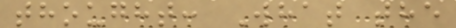thought: What the
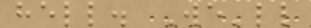hell. We'll
